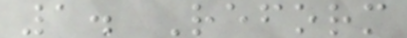1. Reform
